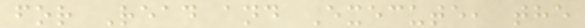for Read and Execute, the
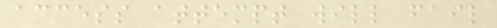access attempt will fail
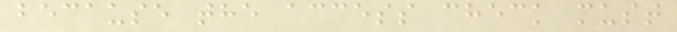because the access check must
